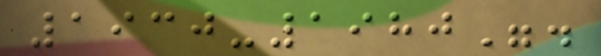1930-1980".
